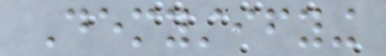Demystifying
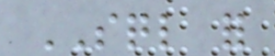SQL for
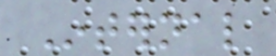Internal
